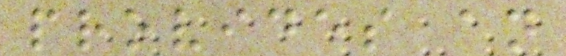provides an
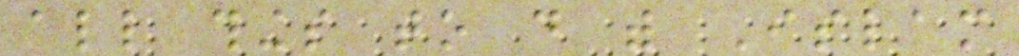all things to do with Islam
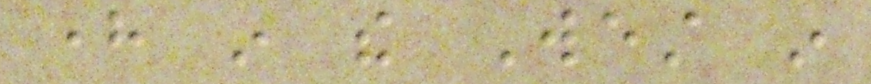here in the West in
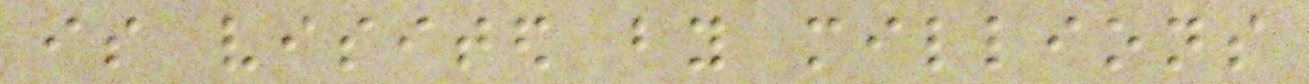is visited by millions
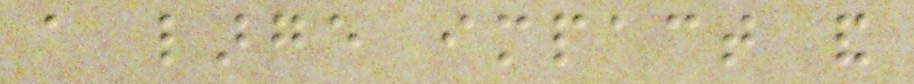a large impact and
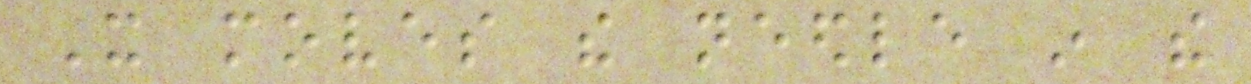It moves the needle in the
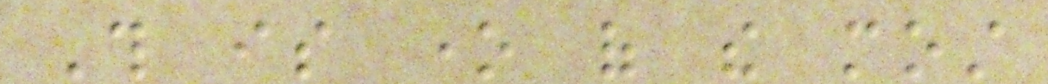This is one of the most
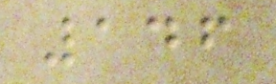146
